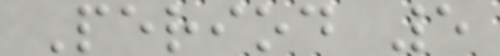Period 5
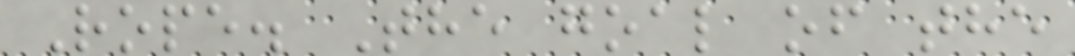Rope. The goal of the
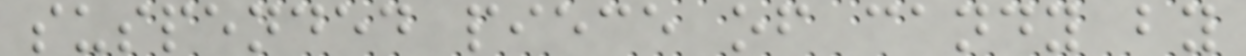suspended piece of candy by
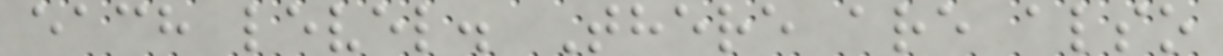each level. There are also
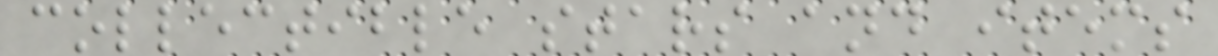collectible stars and items
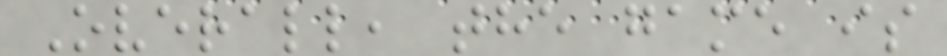Overall, the game is
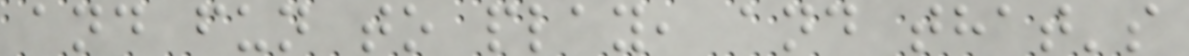and fun to play, and that's
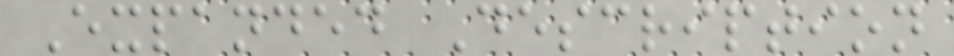Expanded Description
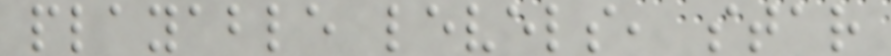playable levels, star
